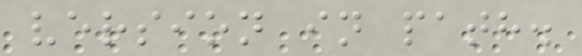version in path.
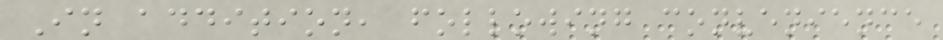In addition, following convenience
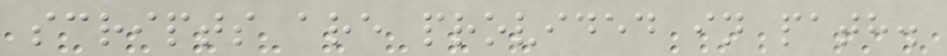scripts are provided in path.
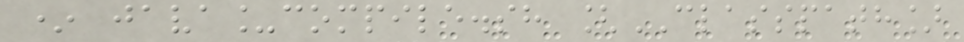* java_compile.sh [CLASSPATH]
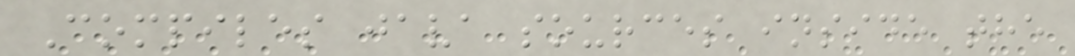Compiles java sources inside the
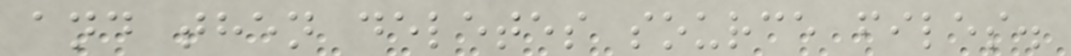and then deletes source files.
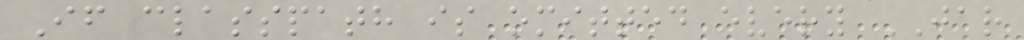If classpath is omitted every JAR
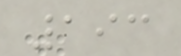193
